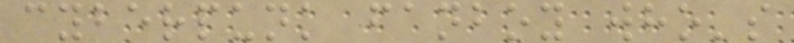cyberpunk fanboy who's
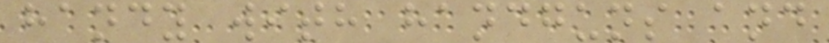handy with handguns and
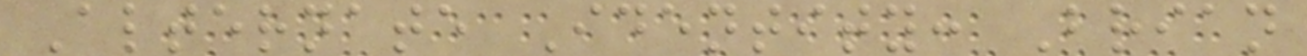Alternate Identity: Brian
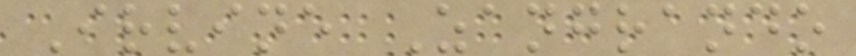Irvine Zangrando
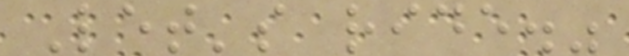Let's ride."
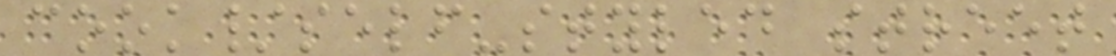cook/self-styled street
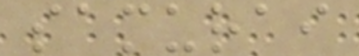samurai
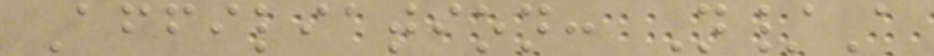Affiliation: N/A
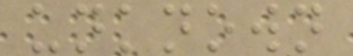unknown
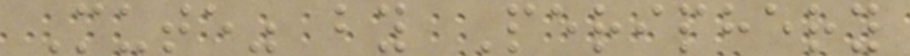Mute" by Periphery
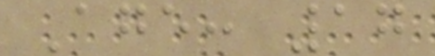Age: 17
